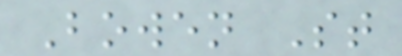Bowen St
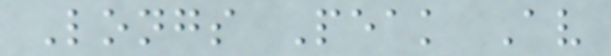Longs Peak Av
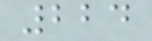224
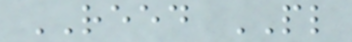REED PL
